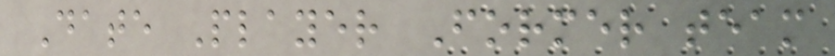Date Player Former team
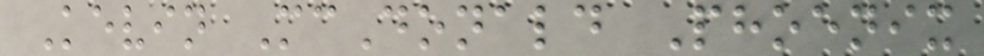Kevin McDonald Phoenix
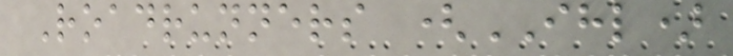Roadrunners (IHL)
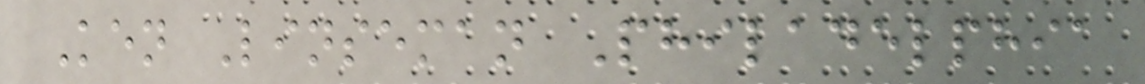Ken Linseman Philadelphia
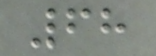68
